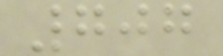707
